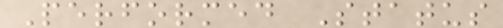Performed Status
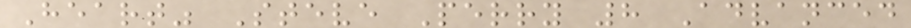Heart" Steve Perry 8 Advanced
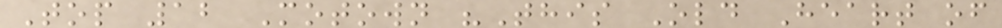Top 12 Motown "This Old Heart of
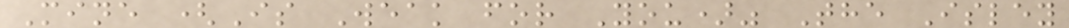Mine (Is Weak for You)" The Isley
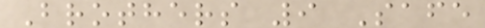Brothers 9 Safe
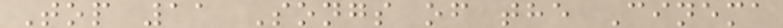Top 11 Songs of the Cinema
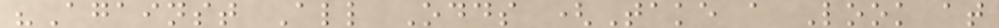"Against All Odds (Take a Look at
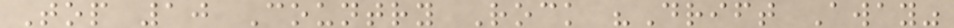Top 10 Country Rock "Drift Away"
